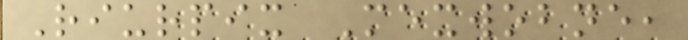Riurpix Mexwobne,
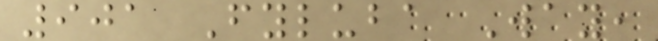901 Fyluba Way,
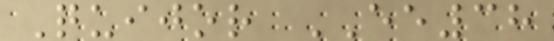Quijor EE38
